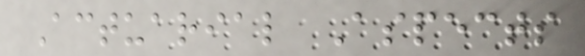Actuarial Aspects
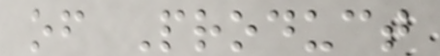of Product
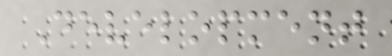Development
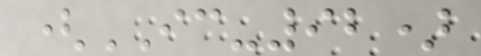(IC-92)
